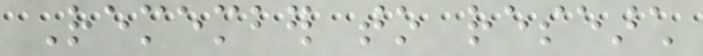Remember to research
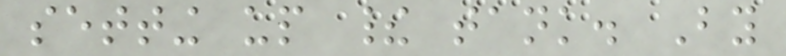setting up their tank. By
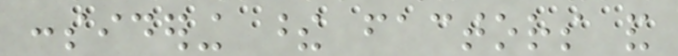considering these factors and
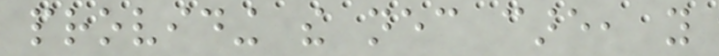providing the necessary care, you
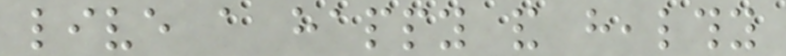live a happy and healthy
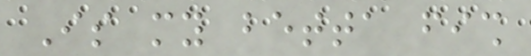Is my betta fish
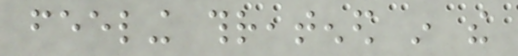feeling threatened in the
